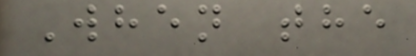When the
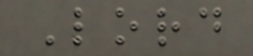Lord
